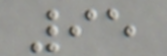95
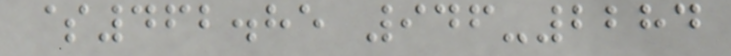$462.85 946-2284
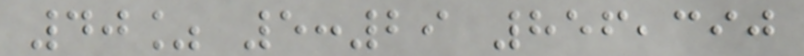40% 5:29 856,390
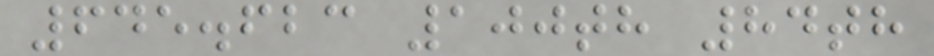645.623 100th 84th
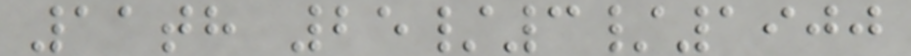11th 25/3/1900
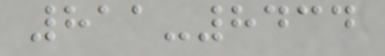811-8434
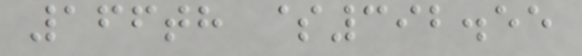166th $392.55
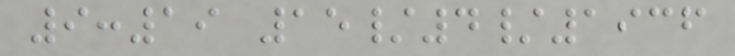9:19 15/4/1936
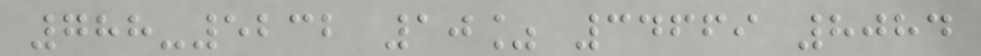788-5232 10% 34669 8084
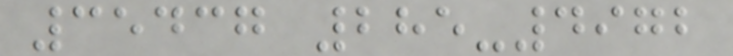35437 285-4972
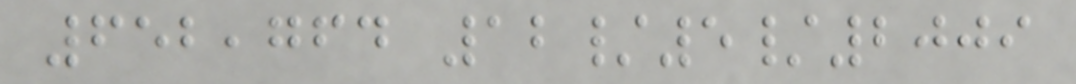652,764 12/5/2009
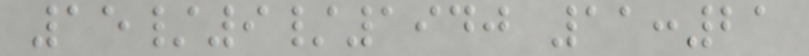15/9/1940 11:21
